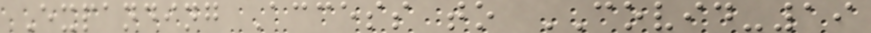Expanding Access to COVID-19
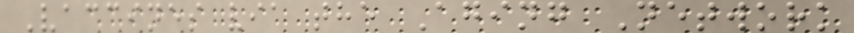Vaccines via the Aging Network
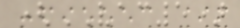(VAC5)
